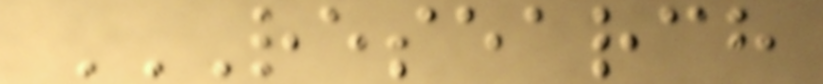RESEARCH
